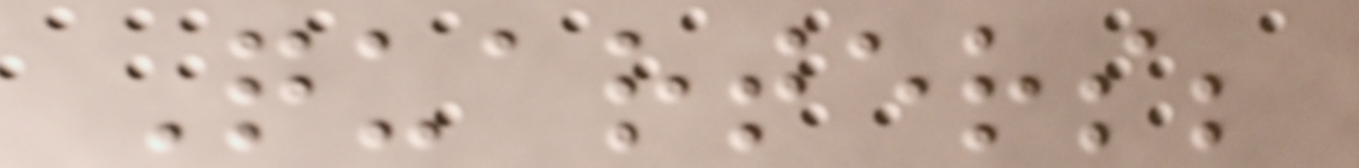Quarters;
